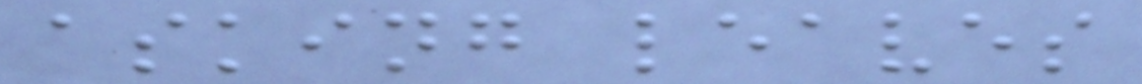asking leaves
